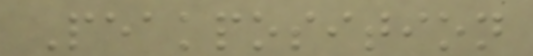Peakposition
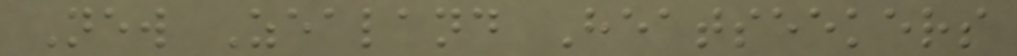New Zealand Heatseekers
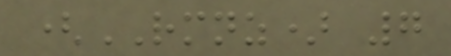(RMNZ) 7
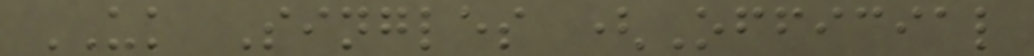UK Singles (Official
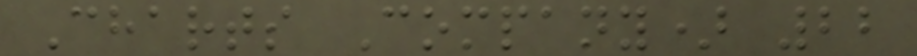Charts Company) 22
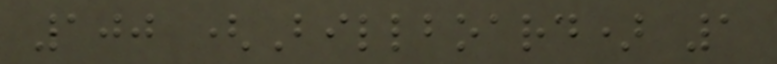100 (Billboard) 1
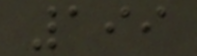199
